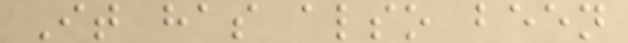It has also been
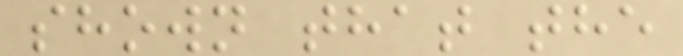shown that the
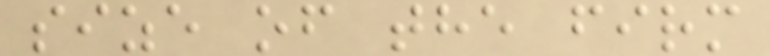size of the firm
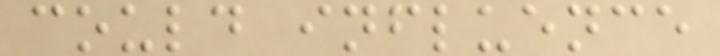could influence
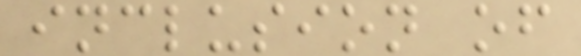inclusion of
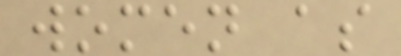women as
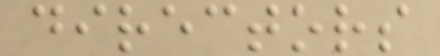directors
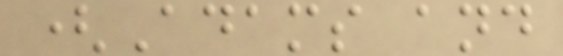(Adams and
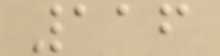116
